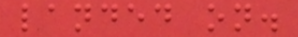landed on.
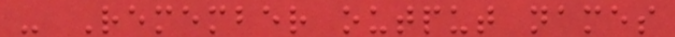- Remember output names
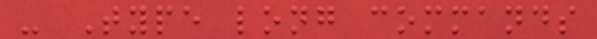- Type long commands
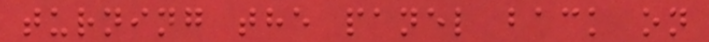turning the panel back on
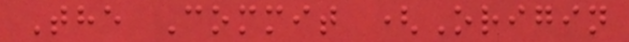The Commit (Origin
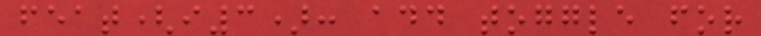feat(i3): add toggle for
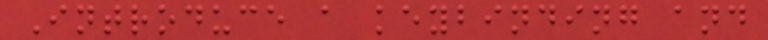Introduce a keybinding and
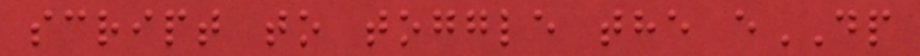script to toggle the eDP
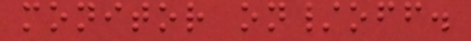monitor on/off.
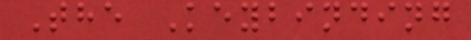The Keybinding
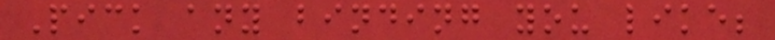Pick any binding you like;
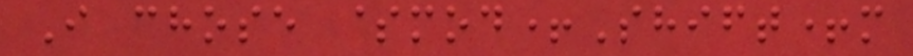I chose $mod+Shift+m
